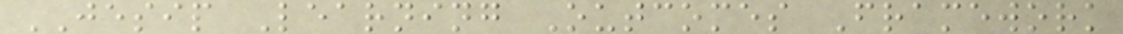JESIP Learning Outcomes Framework
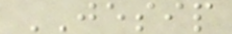JESIP
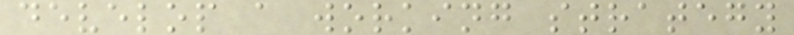develop a working strategy
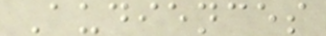Audiences
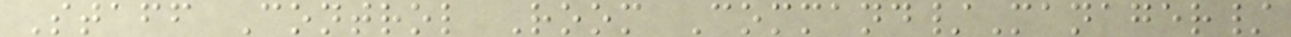Staff Control Room Command/Manager/
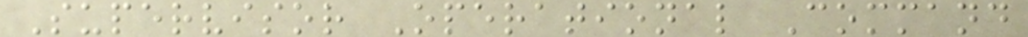Supervisor Operational Command
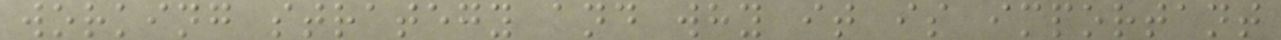working strategy and why it is important
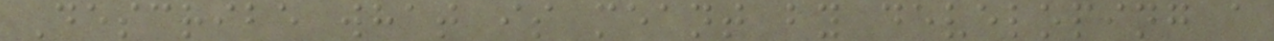Describe what is meant by developing a
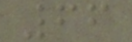66
